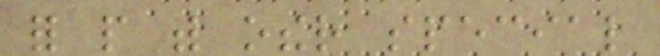for people with other special
